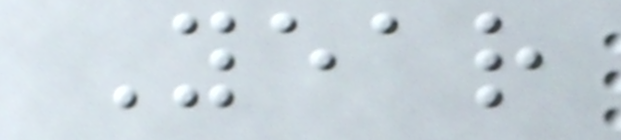Year
